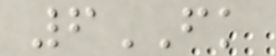6FK
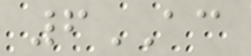6AC
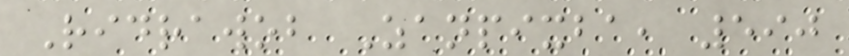Ridrawob Zanpixba, 590
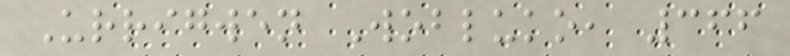Urrigwen Wobluko, 366
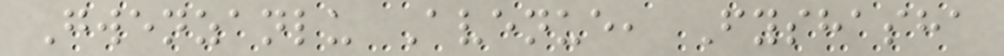Gwenzanlu Avenue, Fyshasha
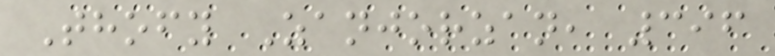Thofy Zanjorzan, 396
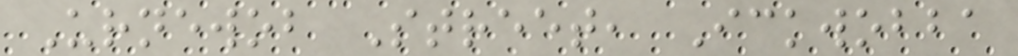Urnewob Street, Ickwobba
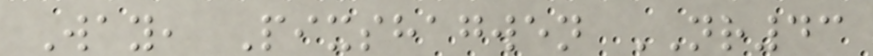Way, Pixshagwen NR43
